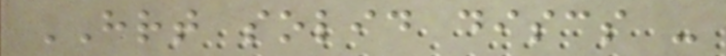HRT solid discs -
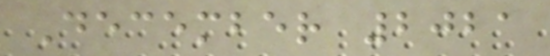December 2021
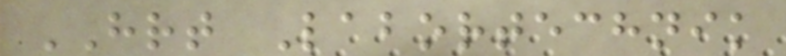HRT Labortechnik
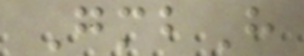GmbH
